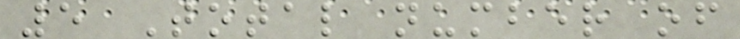5 Total number of
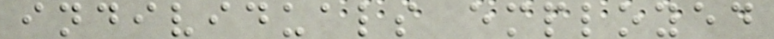individuals employed
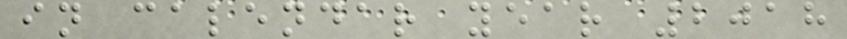in calendar year 2018
